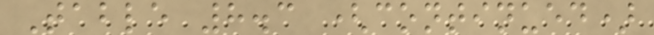Table 8.3 (continued)
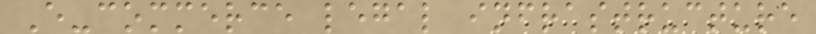E-commerce legal infrastructure
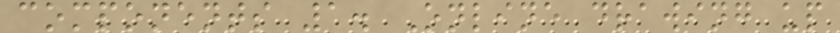components 1. Online drawing up
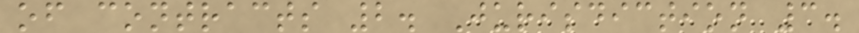of contracts 2. Jurisdiction 3.
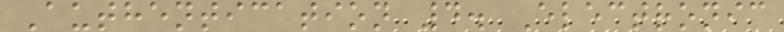Authentication 4. Electronic
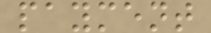payment
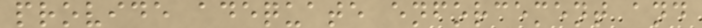provide adequate enforcement and
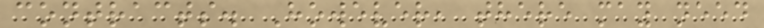contracts. However, there may need
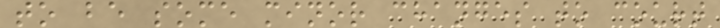to be some minor changes to court
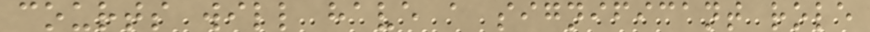courts will have a significant role
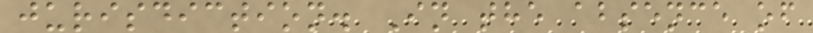jurisdiction. In the absence of
